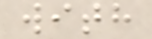with
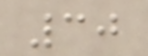30
